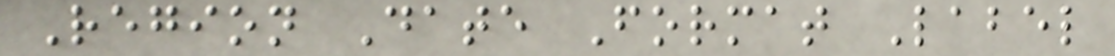Region Date Format Label
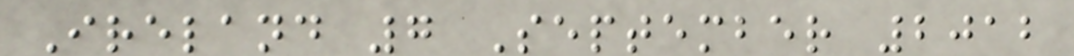Ireland 7 September 2012
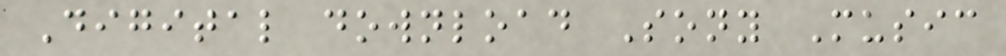Digital download Sony Music
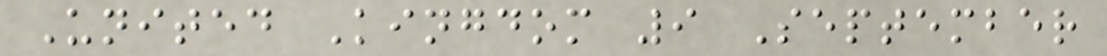United Kingdom 9 September
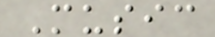Music
